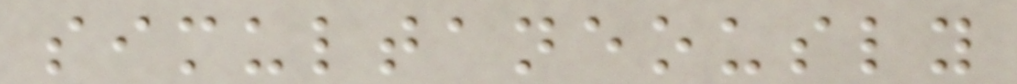simultaneously
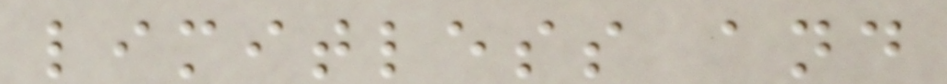limitless and
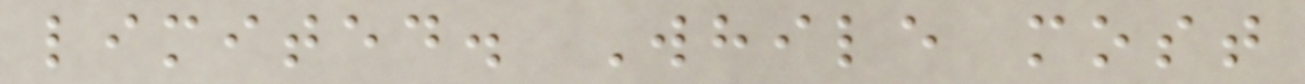limited. While most
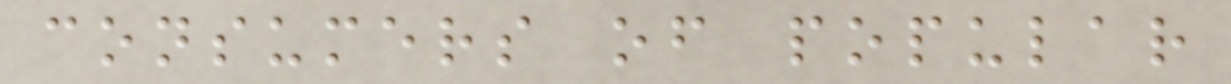consumers of popular
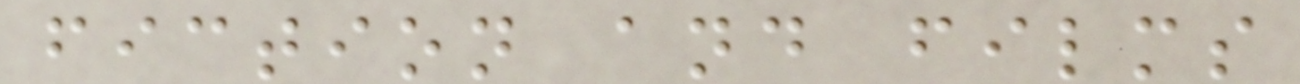fiction and films
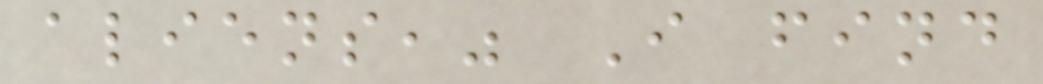aliens," I find
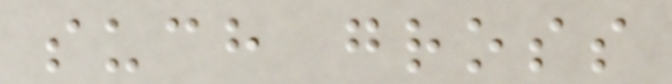such gross
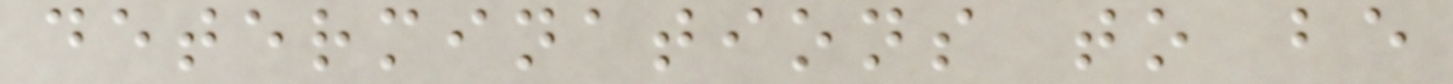determinations to be
